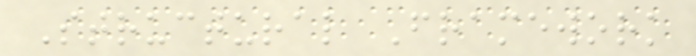Structural Framework
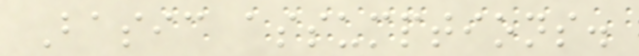Basic assumptions.
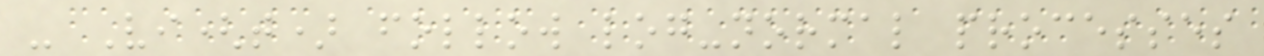- Vi(t) follow log-normal processes
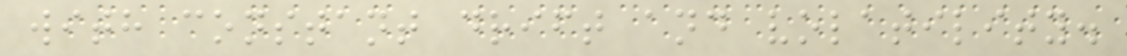with constant drift and volatility.
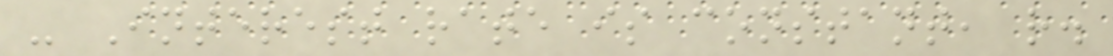- Interest rate is constant, r.
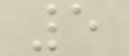5
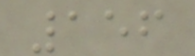156
